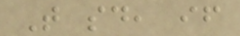That said, if
